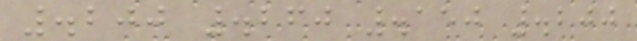.200 .260 .150 .200
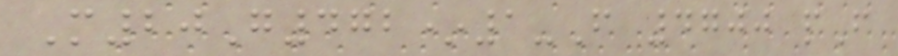M20G472*1-F 4700 pF
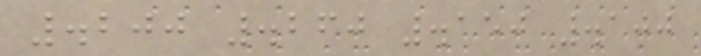.200 .260 .150 .100
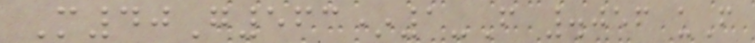M40G563*1-F .056 uF
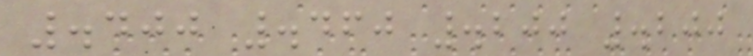.400 .460 .200 .200
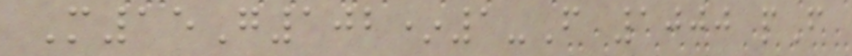M15G102*1-F 1000 pF
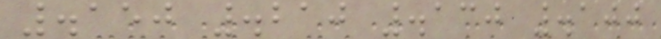.150 .210 .130 .100
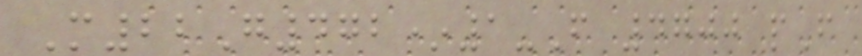M22G472*1-F 4700 pF
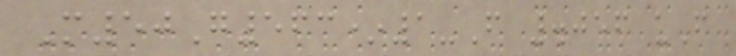M50G563*1-F .056 uF
